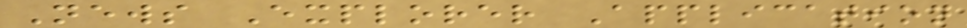News Explorer Application
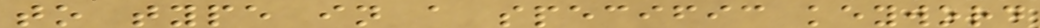to type in a specific keyword
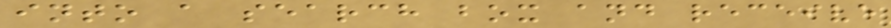into a search box and receive
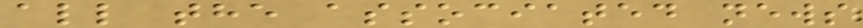all the associated news
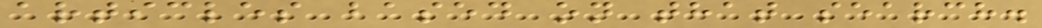articles based on that search.
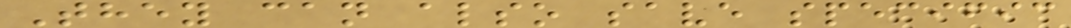They can also save specific
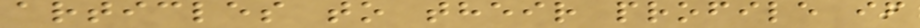articles to their profile if
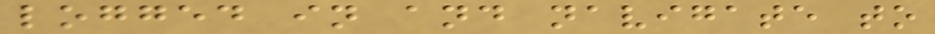logged in and navigate to
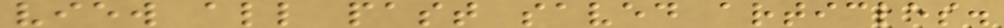view all past saved articles.
